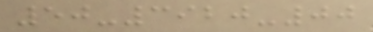50-3920-00
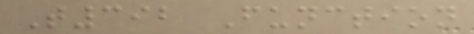T392 Function
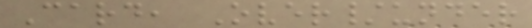Card, Over/under
